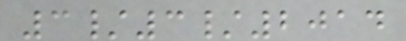3/3/2014
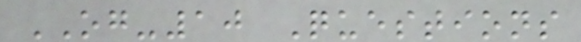OG-10 Questions
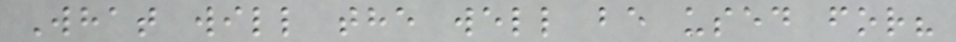What will the well be used for?
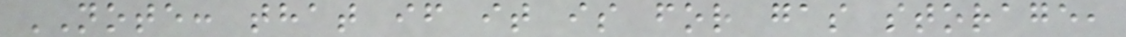NOTE: that if it is for gas storage,
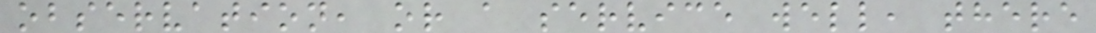observation, or a service well, there
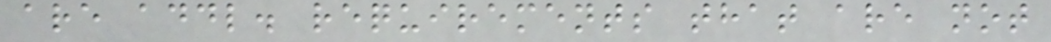are addl. requirements that are not
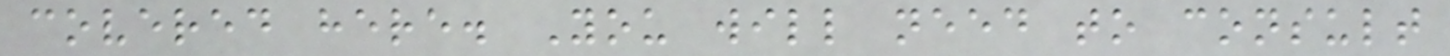covered here. You will need to consult
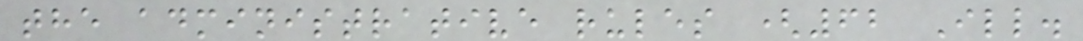the administrative rules (62 Ill.
